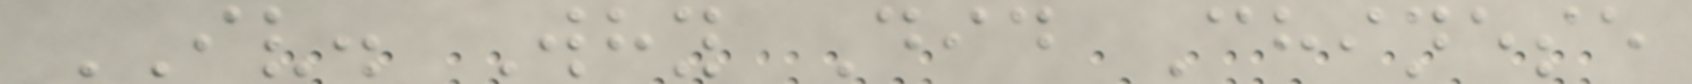IV. Why Did Chinese
